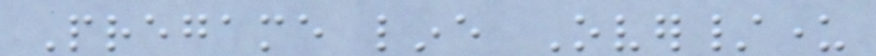Pregame line Over/under
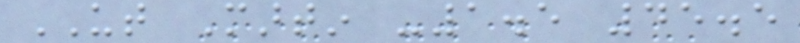UT Martin -1.5 45.5
